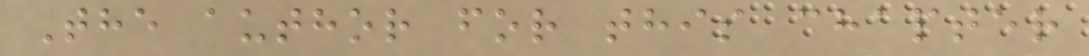The author for this chapter
